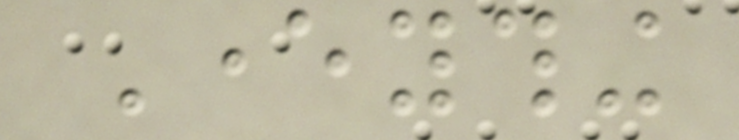Everything
